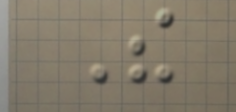The
